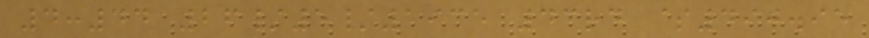4:44 26/5/1935 43rd $490.95
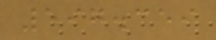597.359
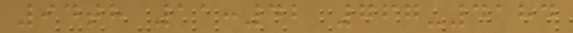94th 11:42 767-4184
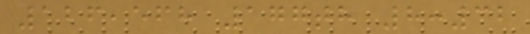126,568 177th 8:32
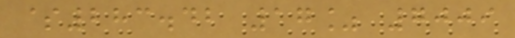$283.42 17% 7009
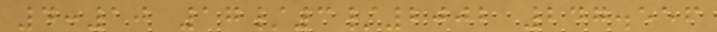4:10 17/3/2002 247.556
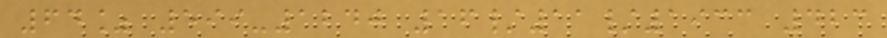64% 599-1240 16/11/1933 423
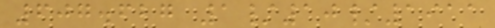607.627 1/10/1911
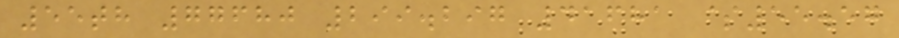55th 77680 299.297 41681 $55.57
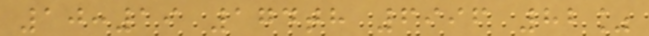10:19 174th 6996 82%
